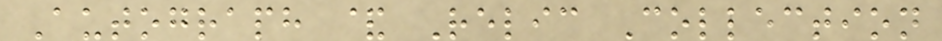Autograph & Relic Collection
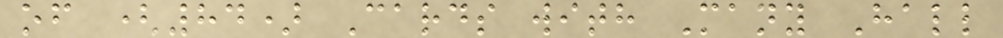of (84) Cards with Many Hall
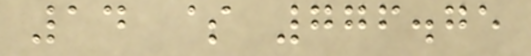14 $ 776.75
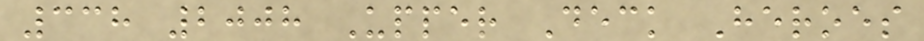338 2008 Upper Deck Heroes
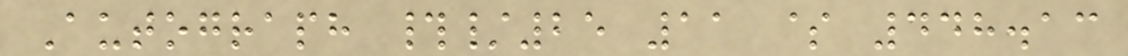Autograph #/25 11 $ 448.13
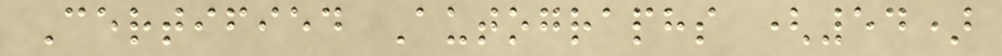Certified Autographs (54)
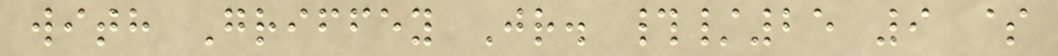with Griffey Jr. #/25 9 $
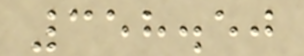358.50
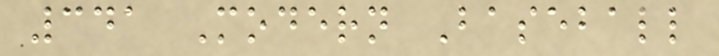341 Modern Baseball
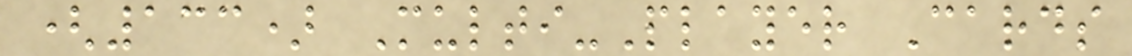(133) Multi-Player Cards
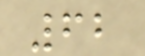62
